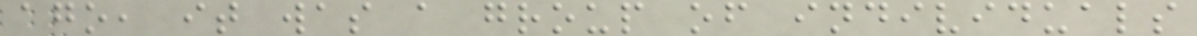ago, it was a group of individuals
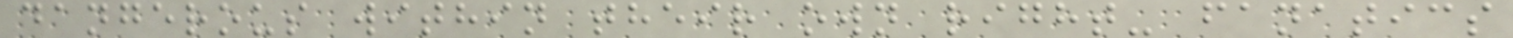dangerous within their own right- fanatics
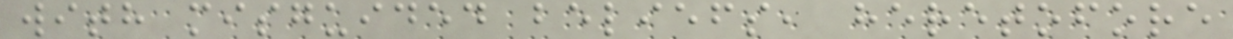with misguided beliefs, heretofore
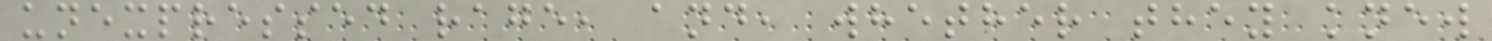unexpressed rage, and, whether they knew
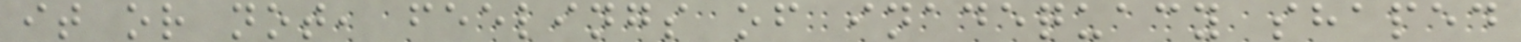it or not, feelings of inadequacy shaped
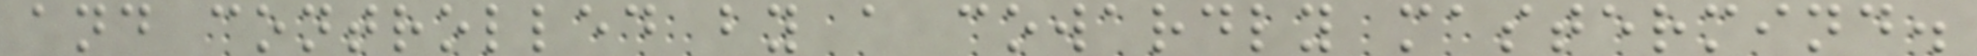and controlled by a cowardly mastermind.
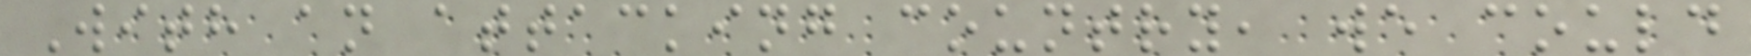With an attacking country, we could
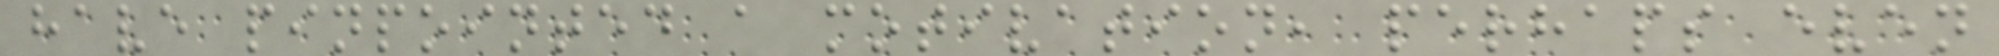have pinpointed a motivation, perhaps even
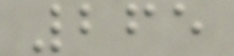265
